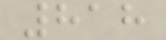818
